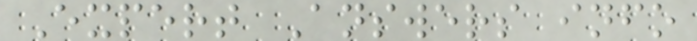Expert Answers info
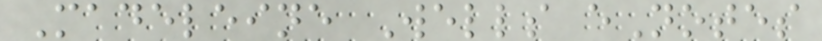Madeleine Wells eNotes
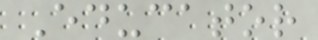Educator
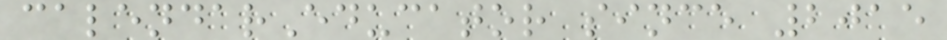calendarEducator since 2015
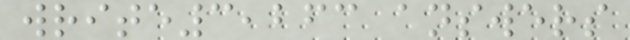write3,263 answers
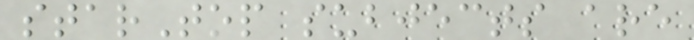starTop subjects are
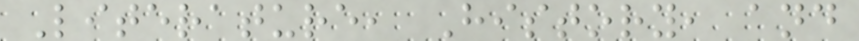Literature, History, and
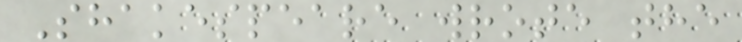Shakespeare wrote the
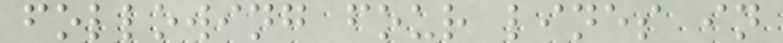following four lines in
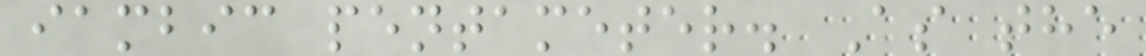iambic pentameter. As the
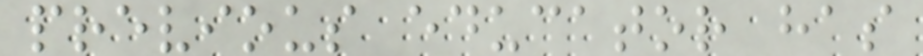previous educator has
